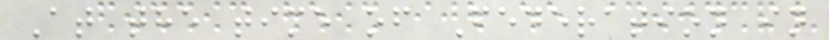At the time of Federation in
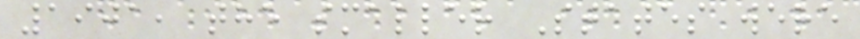1901, the smaller States were
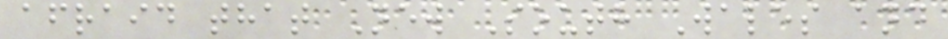afraid that New South Wales and
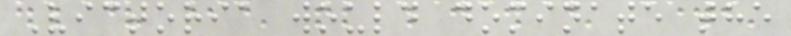Victoria would dominate the
